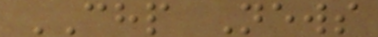CHP News
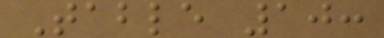Table 10:
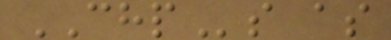CHPs as
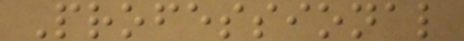Professional
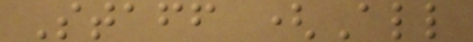Staff (All
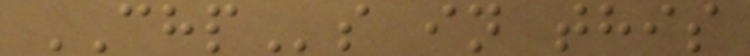CHPs in this
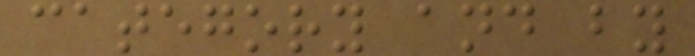category and by
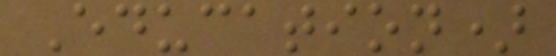Education)
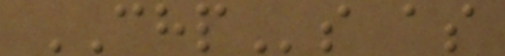CHPs as
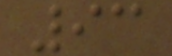93
